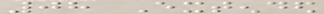08 Extended
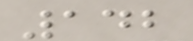142
